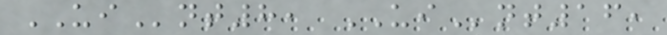UInt8, UInt16,
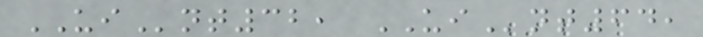UInt32, UInt64,
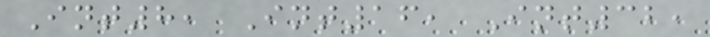Int8, Int16, Int32,
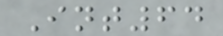Int64
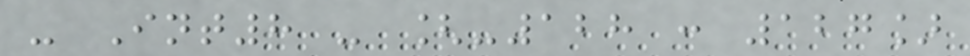- Int8 - [-128 : 127]
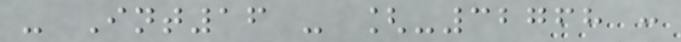- Int16 - [-32768 :
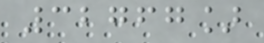32767]
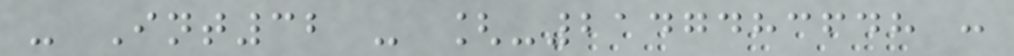- Int32 - [-2147483648 :
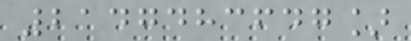2147483647]
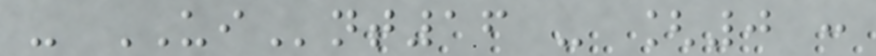- UInt16 - [0 :
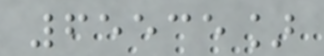65535]
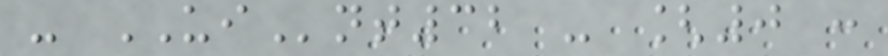- UInt32 - [0 :
